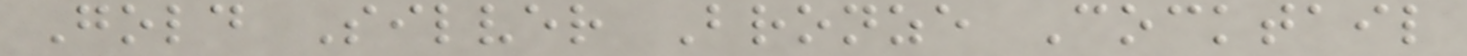Gold Silver Bronze Cocktail
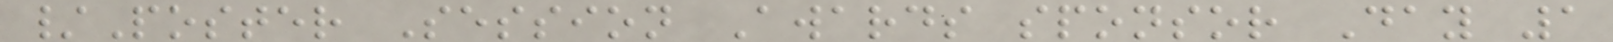/Poster Session Awards sponsor Day 1
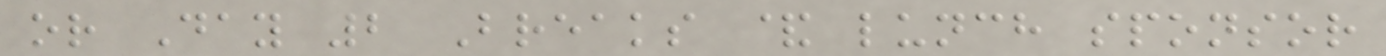or Day 2 Breaks & lunch sponsor
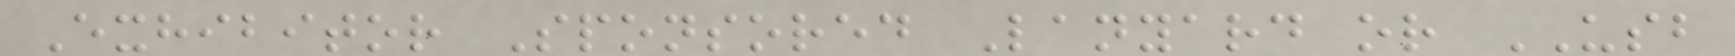Exhibitor Sponsored Lanyard or USB
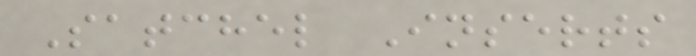Satchel Inserts
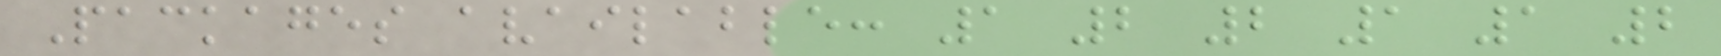Packages available: 1 2 2 1 1 2
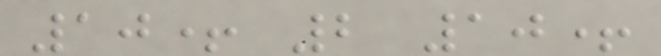10+ 2 10+
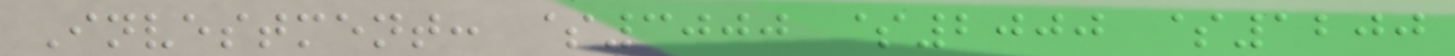Investment: $3000 $2000 $1200
